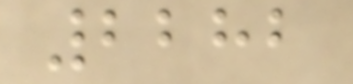2282
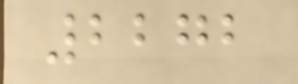2272
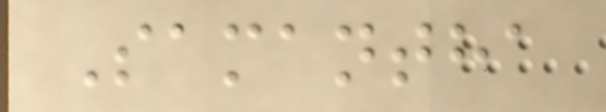Samantha
